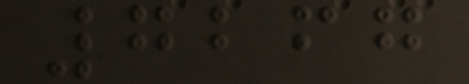7267
